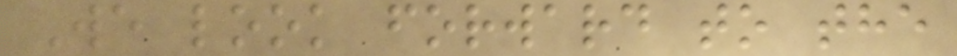We look forward to the
